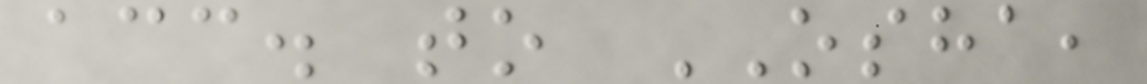acc. to OSHA,
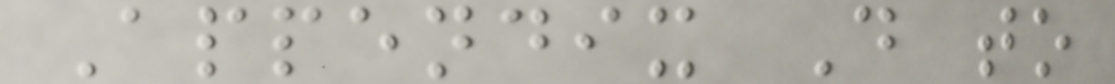Appendix D to
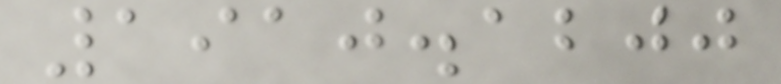1910.1200
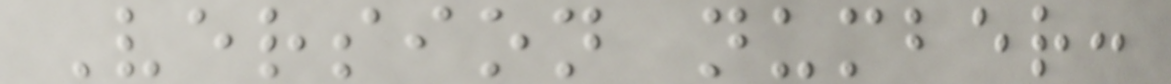Version number:
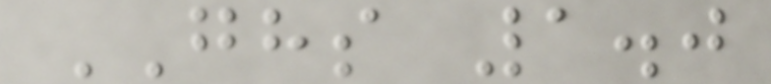GHS 1.0
